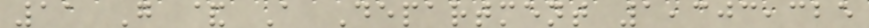11 G & A Department 1,303,325
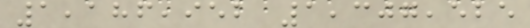1,186,952 1,307,525
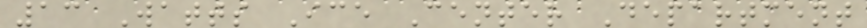13 Watts Ice Center Department
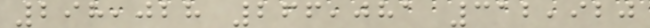298,028 266,081 312,920
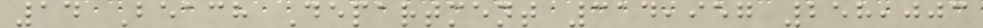14 Beach Department 314,957 258,003
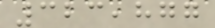323,877
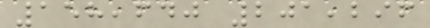158,640 201,296
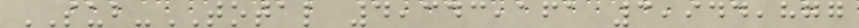SUB-TOTAL 4,343,161 3,944,877
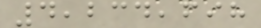4,234,698
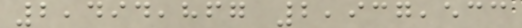2,494,867 2,937,533
